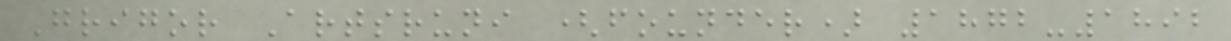Grigor Artsruni (founder) 1872-1892
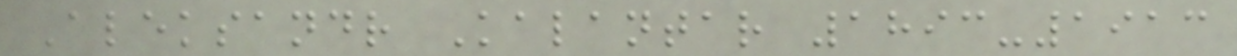Aleksandr Kalantar 1893-1913
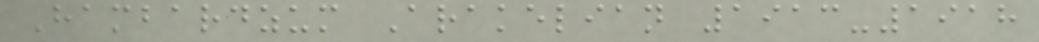Hambardzum Arakelian 1913-1918
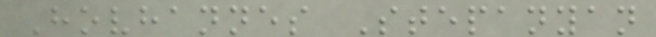Hovhannes Stepanyan
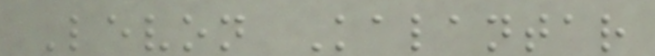Levon Kalantar
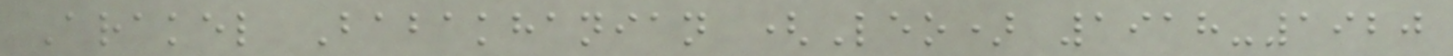Arakel Babakhanian (Leo) 1918-1920
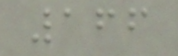166
